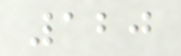120
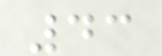43
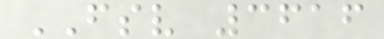FSV 3616
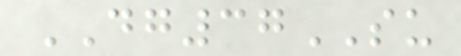DG37SU
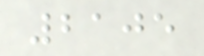2105
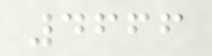4666
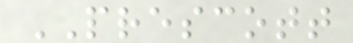PRESCOTT
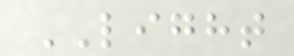LIGHT
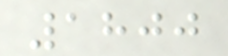1800
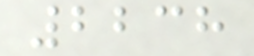2238
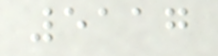5117
